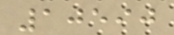10590
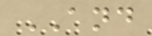AND
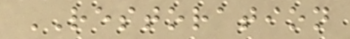RESTORATION
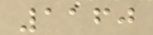1160
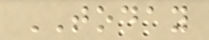TODAY
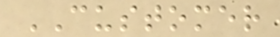CUSTOMER
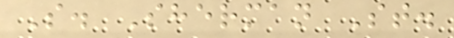S. Sherman St.
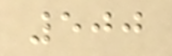500
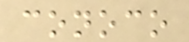conoco
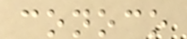conoco
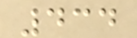434
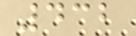432
